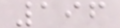196
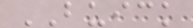BUICK
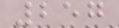257
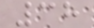38
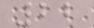22
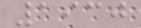1930
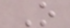O
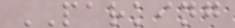PARKING
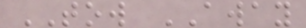TOW AWAY
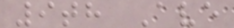9th Ave
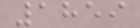1859
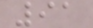91
